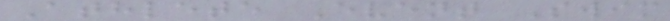Athlete Event Swim
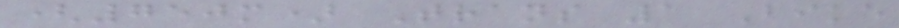(750m) Trans 1 Bike
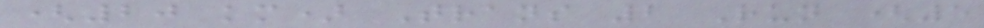(20 km) Trans 2 Run (5
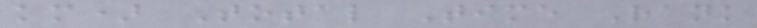km) Total Time Rank
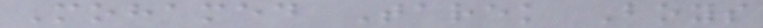Mohamed Tarek Boys
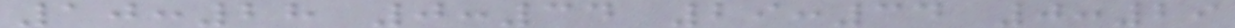10:28 0:34 29:34 0:29
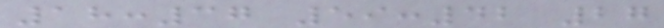18:37 59:42 27
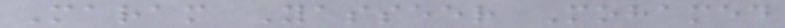Maram Yasseer Mohamed
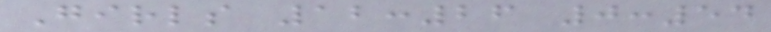Girls 12:26 0:54
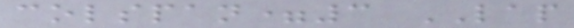colspan=3 LAP
